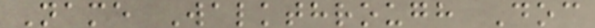Name Walkthrough Doc
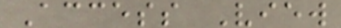Access View
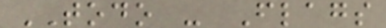TODO - Flags
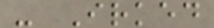- Irked
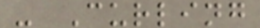- Curling
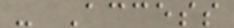- Access
